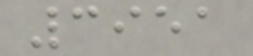3951
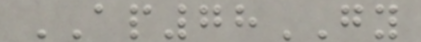AP78GY
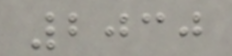2030
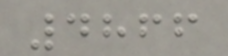4866
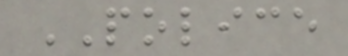POLICE
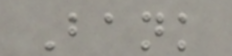Bank
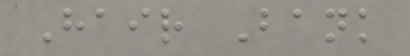Hair Bank
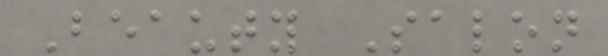Beauty Salon
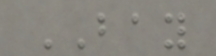BAY
